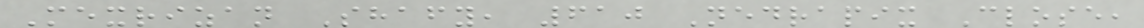Mexrizan Shafy, 610 Nedrapix Close,
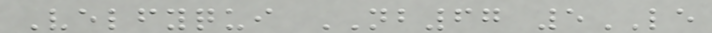Velfyqui NB67 5LE
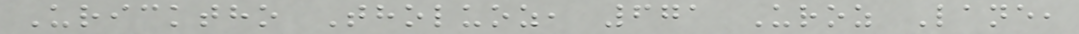Uricktho Tholuoz, 671 Uroz Lane,
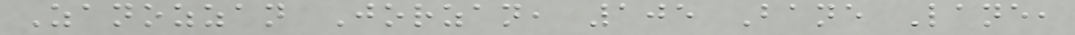Zanozzan Jorzan, 105 Bane Lane,
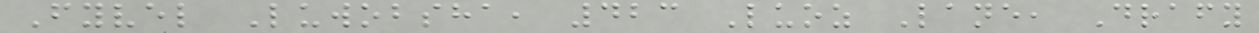Fyvel Luwobsha, 423 Luoz Lane, Drafy
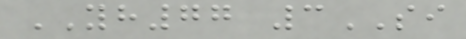YH77 3SI
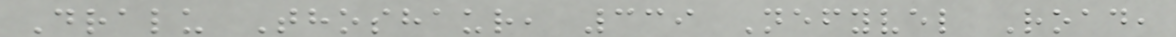Dralu Thoshaur, 339 Nefyvel Road,
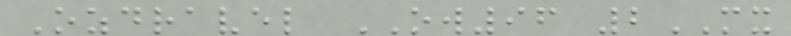Ozdravel OW96 2MX
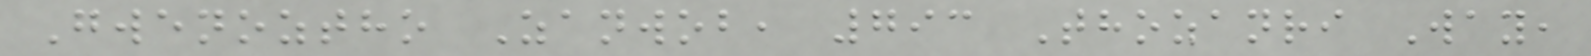Gwenoztho Zanwob, 793 Thozanri Way,
